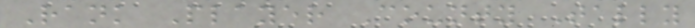Rank Player County Tally
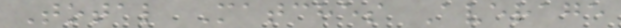Total Matches Average
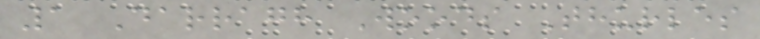1 Darragh Woods Thurles
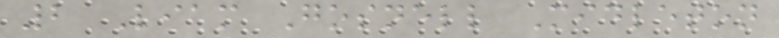2 Liam Gosnell Midleton
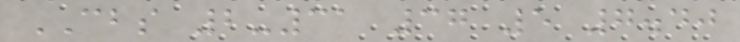CBS 2-31 37 5 7.40
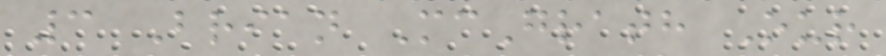3 Brian McGrath Our
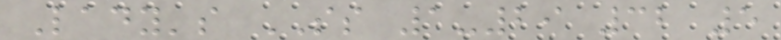Lady's SS 1-29 32 5
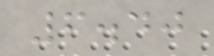6.40
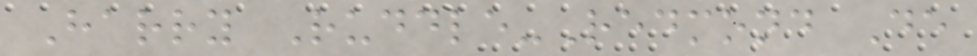Harry Ruddle-Redmond De
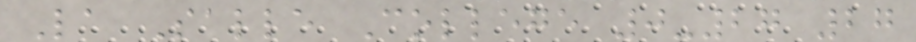La Salle College 0-27 27
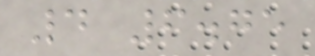4 6.75
